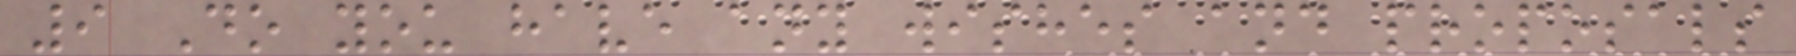9 Do you have any wishes and proposals
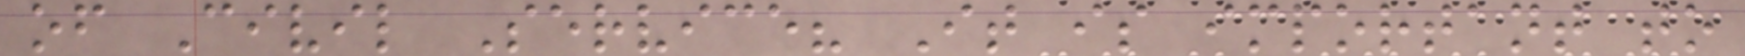of Civil Service? It is important to
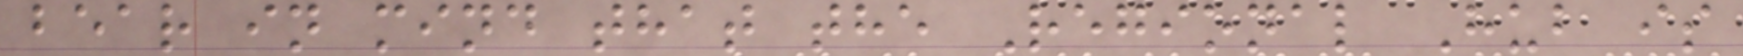bear in mind that the Regional Hub is
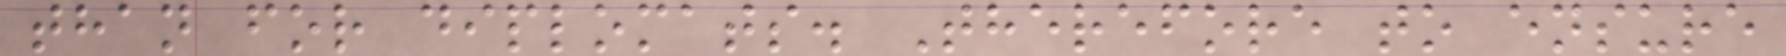than for diplomats. Therefore to ensure
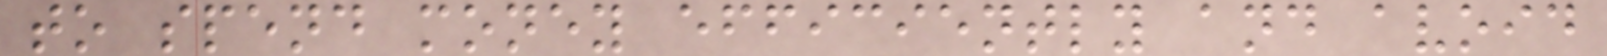to spend money efficiently and avoid
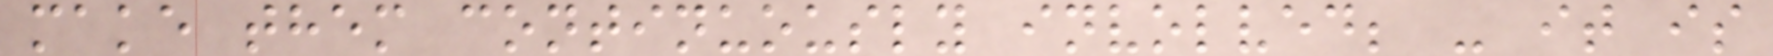make them continuously involved; - it is
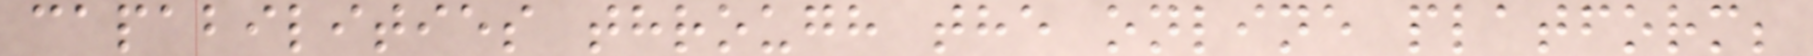capabilities through the online platform;
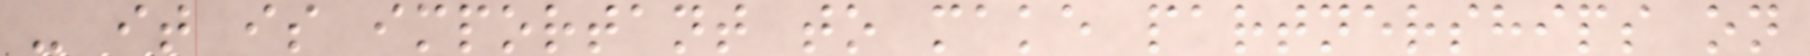- it is important to make partnerships on
